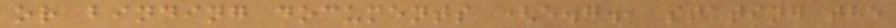or binding documents (e.g., stating the
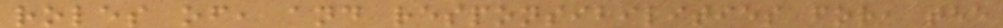roles of, and responsibilities for, the
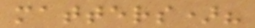matters)?
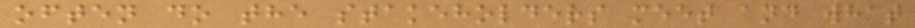often do the stakeholders meet and what
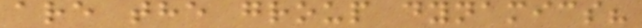are the group dynamics?
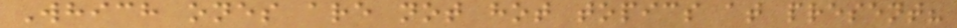Which ones are not hot topics at present?
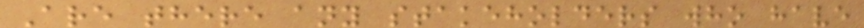Are there any stakeholders who have
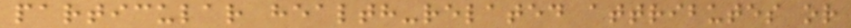particular health-related attributes or
